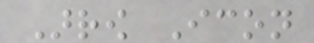Arrow Icon
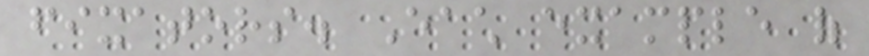fixators. Each example of
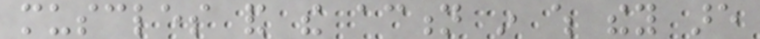muscles and the action in which they are
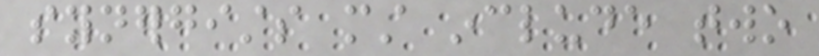synergists must include two
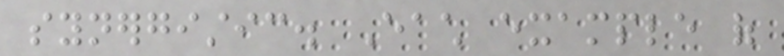synergistic. Each example of
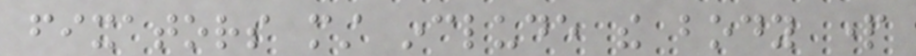fixators must include the body part
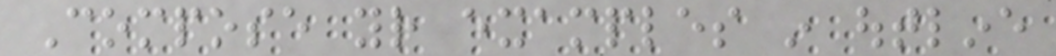Compose your examples in outline
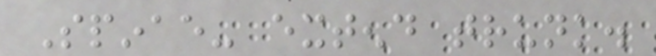Spinae- extend trunk.
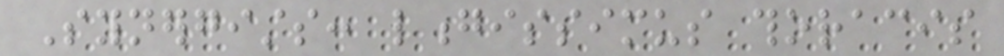Synergists: longissimus thoracis
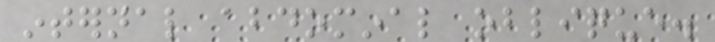internal abdominal oblique.
